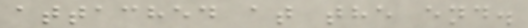attached at the end.
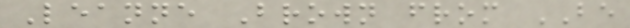Leanne Brown from BE
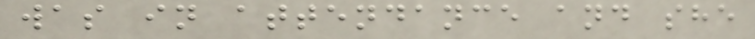was in attendance and she
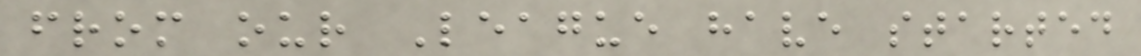from our League have started
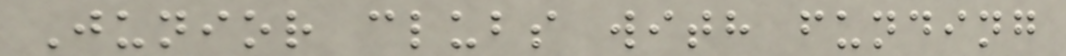Junior clubs with funding
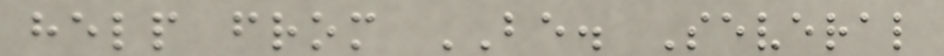help from BE. Several
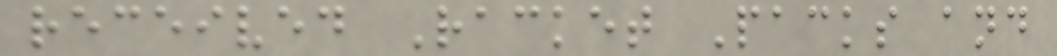received Racket Packs and
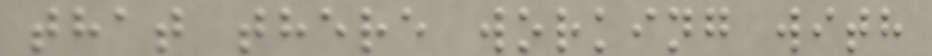that there working with
